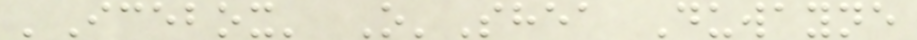'Icebox' O'Shea Duwayne
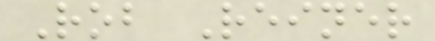Rob Reiner
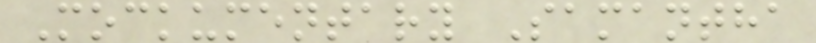Mockumentary Samantha
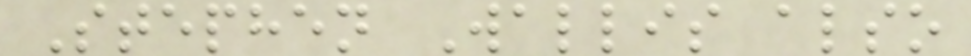Stephen Wallis also
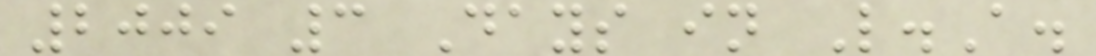2009 3 Days in L.A.
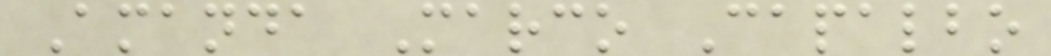Amanda Marco Capalbo
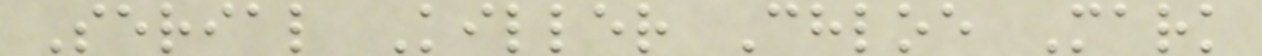Serial Killer Chloe Mark
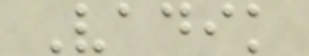Vadik
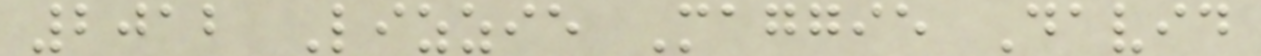2012 Lizzie Maggie David
